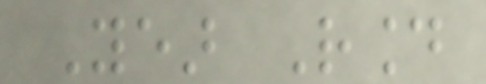Year Round
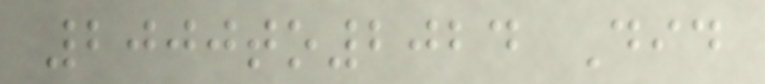2000to2024 Did
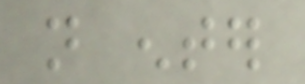not enter
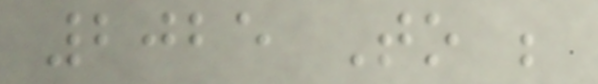2025 To be
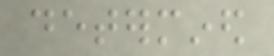determined
